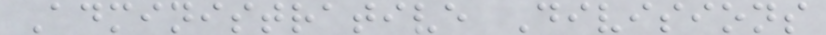Administrative Divisions
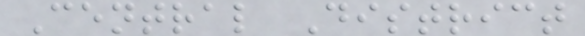Central District
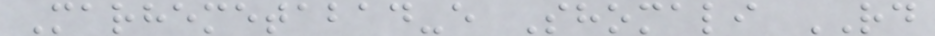Marhemetabad-e Shomali RD
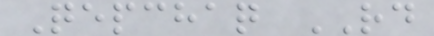Qepchaq RD
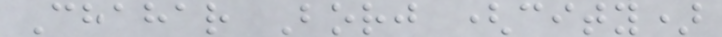Chahar Borj (city)
